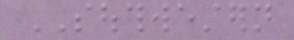SOUTHWESTERN
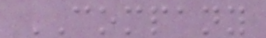COMPANY
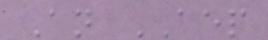An AEP
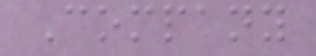Company
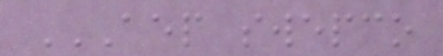AEP SWEPCO
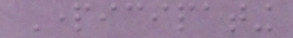Participating
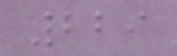229
